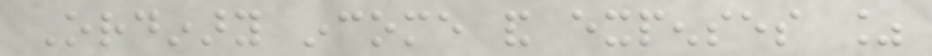Ordinary income and expenses %
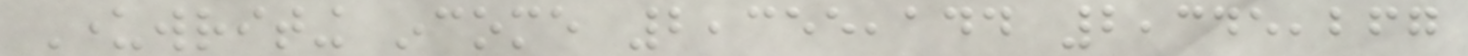Underwriting income 2,355,144 2,345,267
